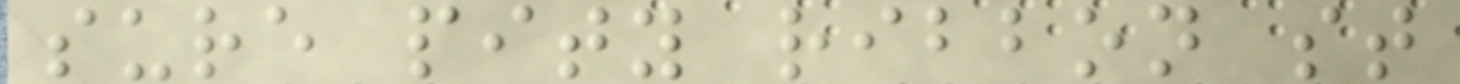sure pity ribbon st
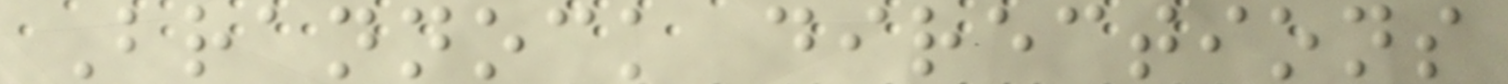Brannock directions
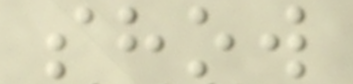show
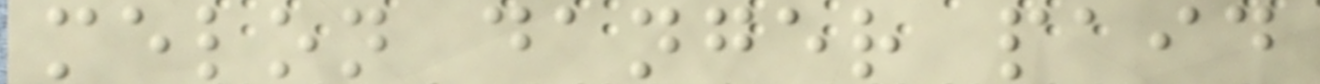melon danger paid
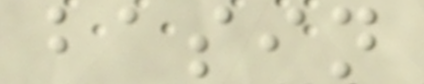basin
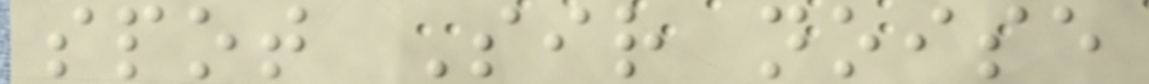spot Sir noise
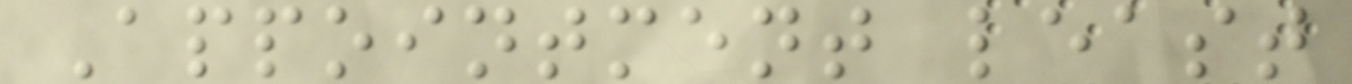Appointment least
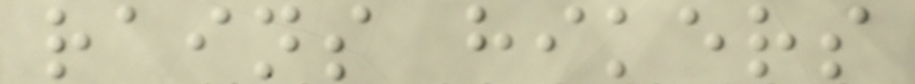rains hikers
